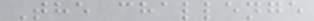The challenge
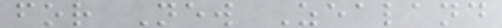for New Zealand
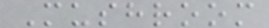Mushroom
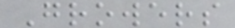Growers
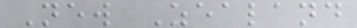New Zealand
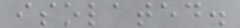isolated.
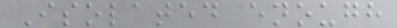Isolated enough
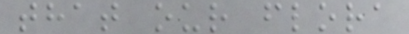that our flora
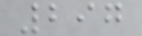297
